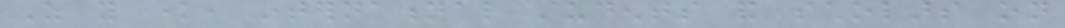As you know, international students and scholars on
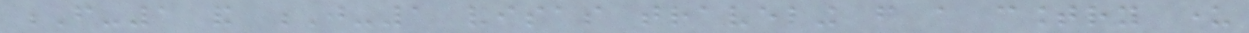F-1 and J-1 visas traveling from a country under
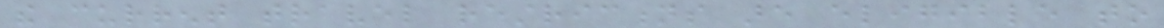the current travel restrictions are eligible to
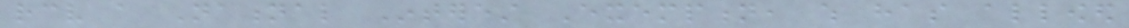receive a National Interest Exemption, which has allowed
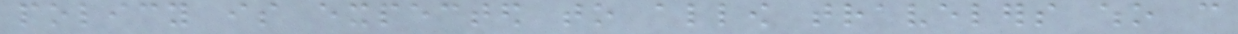policy is expected to allow travelers who can
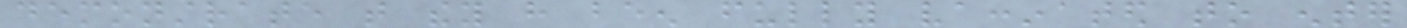demonstrate that they have been fully vaccinated to enter
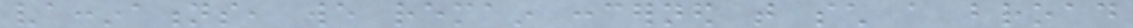vaccinations, we remain concerned that such a broad
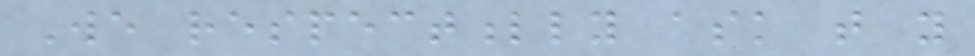We respectfully ask that you
